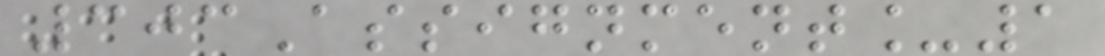303Assignment_1
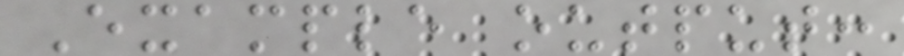Example output:
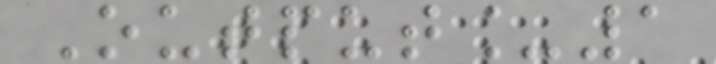Output_1
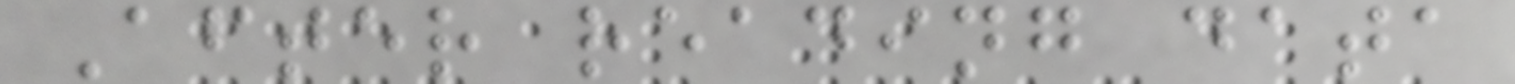After reading data
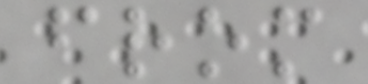from
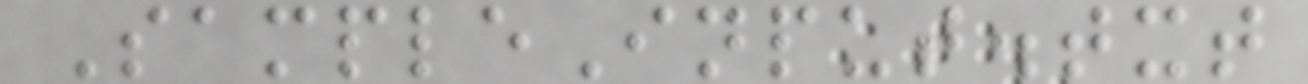SampleInput.txt
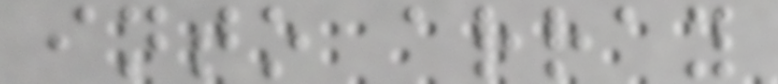into array
